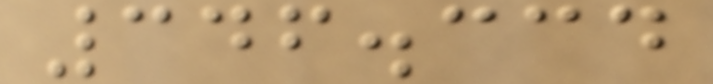346.334
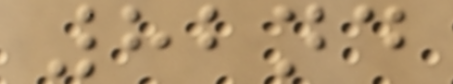82nd
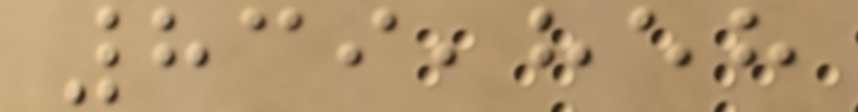839,858
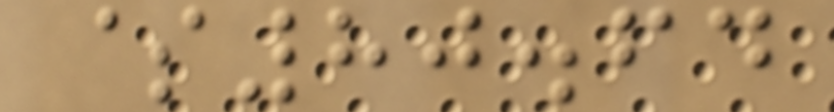$80.64
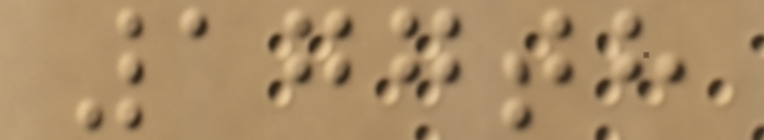177th
